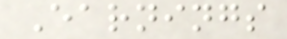Earnings
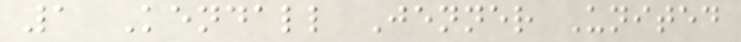1 Kendall Jenner United
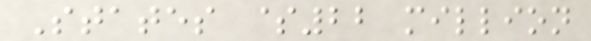States $22 million
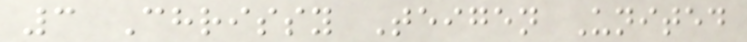3 Chrissy Teigen United
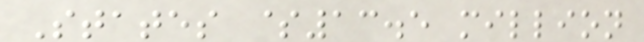States $13.5 million
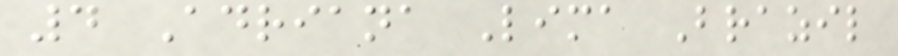4 Adriana Lima Brazil
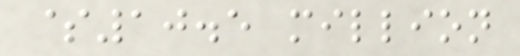$10.5 million
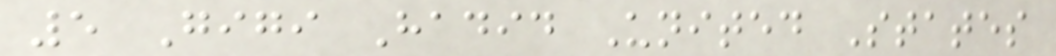5 Gigi Hadid United States
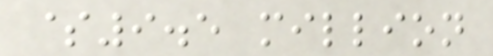$9.5 million
